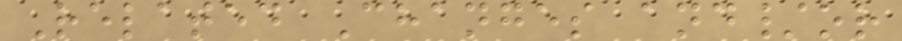Related Changes and/or
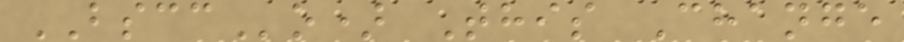BSCCo) This Change
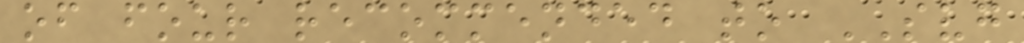of four recommended to SVG
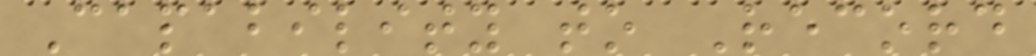Capability to Record
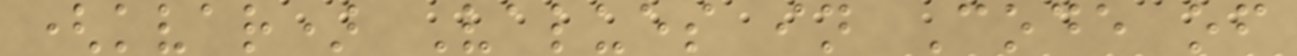(kvar) Values in Code of
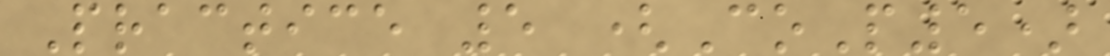Practice 5 (CoP5)
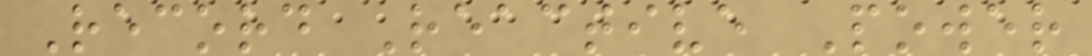Record Reactive Power
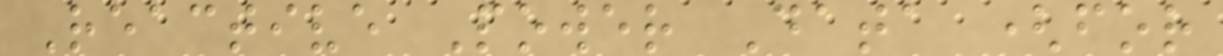Reactive Power Data (for
